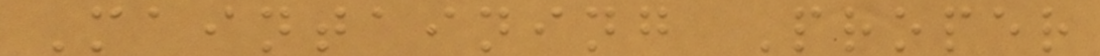Maintaining Proper
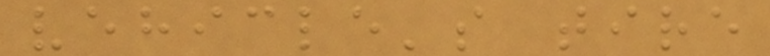vehicle's tire
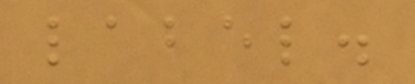label.
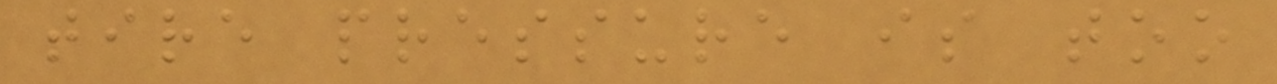tire pressure is too
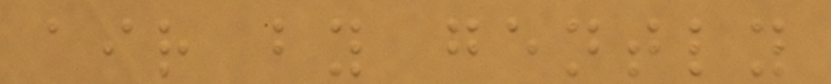air by gently
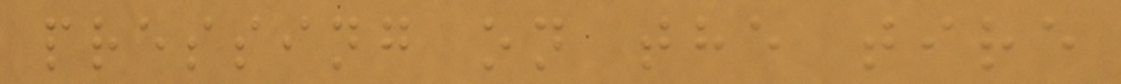pressing on the tire
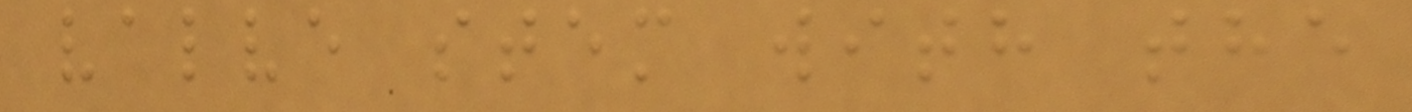valve stem with the
